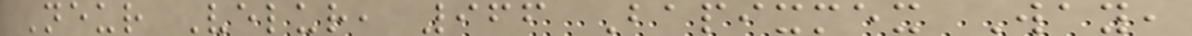Neur Velur, 966 Bapixmex Way,
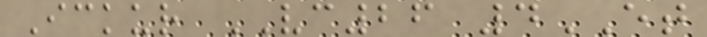Ickur VC26 4ET
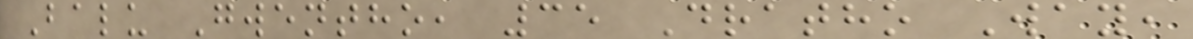Balu Gwentho, 35 Dratho Way,
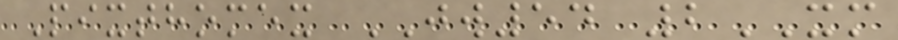Pixthomex JW54 2XM
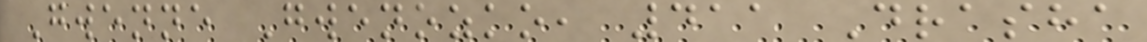Gwenne Gwenozko, 411 Drasha
